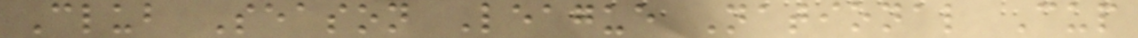Club Season League National Cup
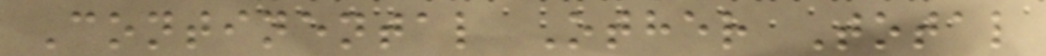Continental Other Total
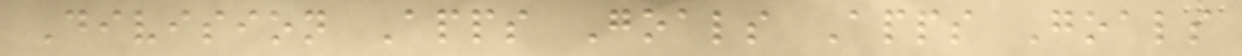Division Apps Goals Apps Goals
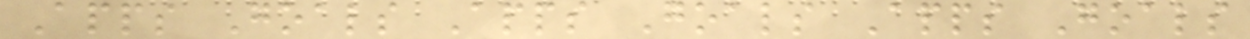Apps Goals Apps Goals Apps Goals
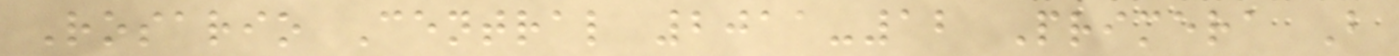Rosario Central 2011-12 Primera B
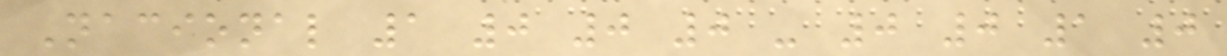Nacional 1 0 0 0 - 0 0 1 0
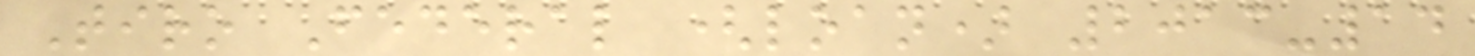Tiro Federal (loan) 2013-14
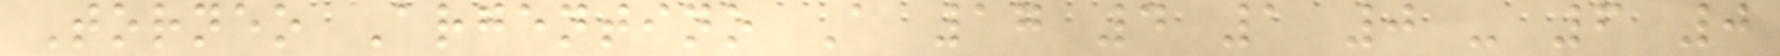Torneo Argentino A 17 4 1 0 - 6 0
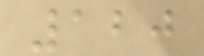120
